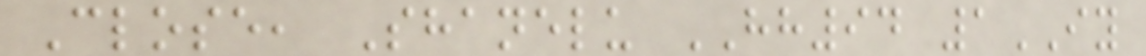Close, Shanelu HH94 1IY
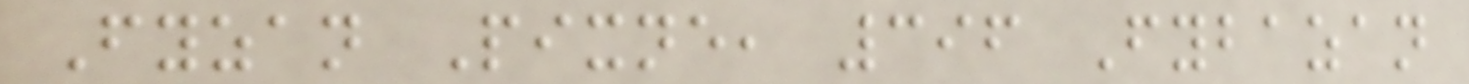Fyzan Pixne, 396 Fybazan
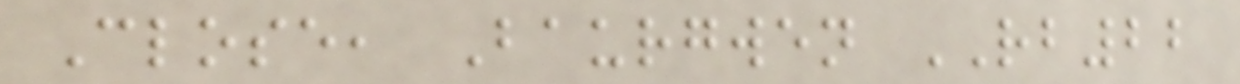Close, Baurgwen RB22
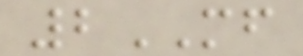2MF
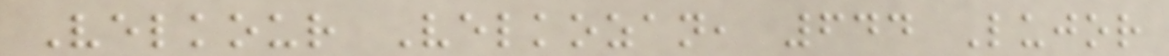Velkour Velkozan, 644 Lujor
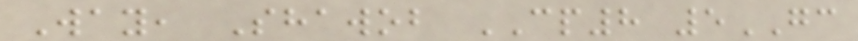Way, Shawob CP8 5GC
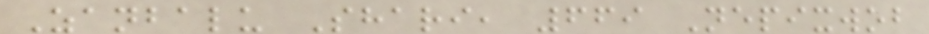Zanbalu Shari, 669 Nepixwob
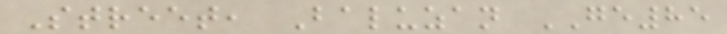Street, Baluzan GE85
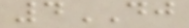4DJ
